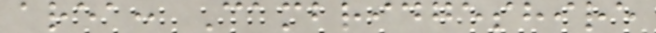area: Cambridgeshire
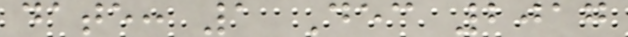date: 1 Dec 2017
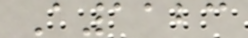A1123
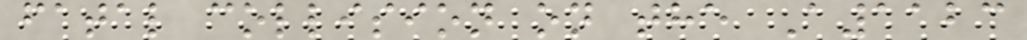fatal collision on the A1123
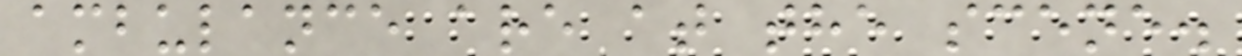ambulance are at the scene.
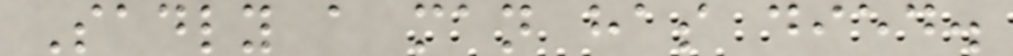Sadly a man has died.
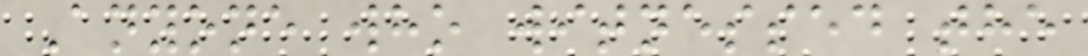Anyone who witnessed the
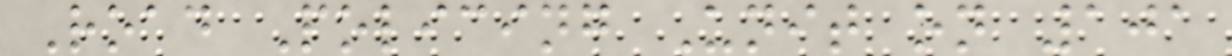Road Policing Unit on 101
